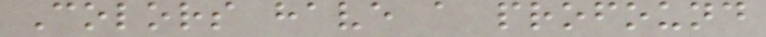Colors have a profound
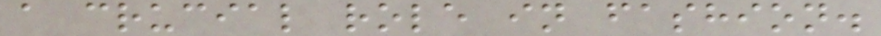a crucial role in fashion.
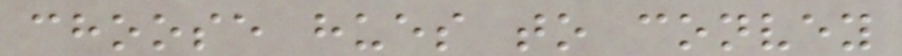choose hues to convey
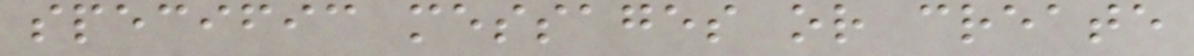specific messages or create
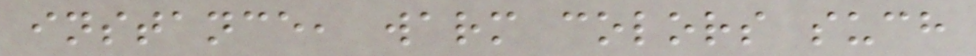instance, warm colors such
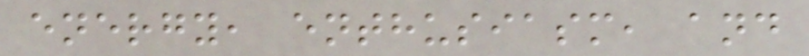energy, enthusiasm, and
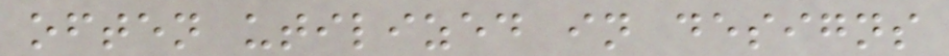often utilized in designs
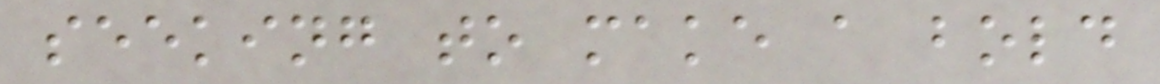seeking to make a bold
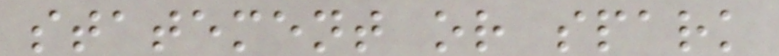statement or spark
